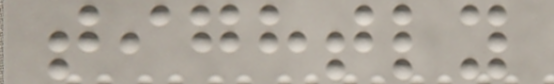tightly
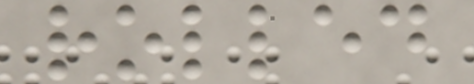rolled
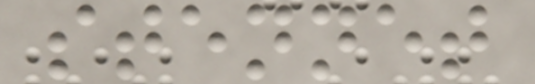stennet
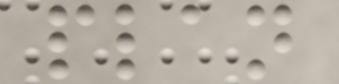plan
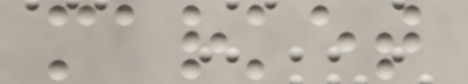market
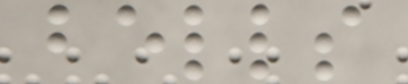bells
